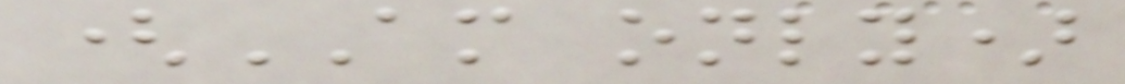(AM only)
